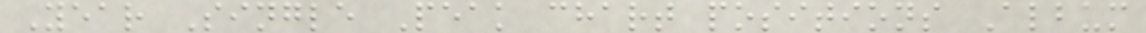Year Single Peak chart positions Album
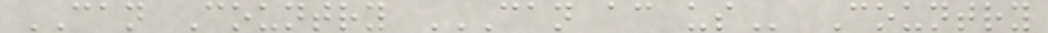CAN Country CAN AC US Country
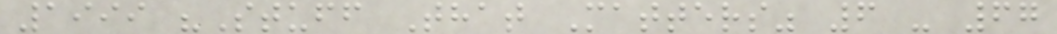1999 "Stuff That Matters" 6 - 67
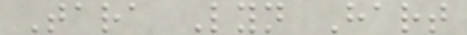Tara Lyn Hart
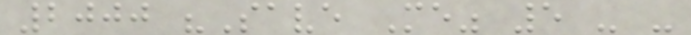2000 "Save Me" 5 - -
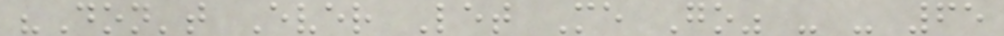"Don't Ever Let Me Go" - - 65
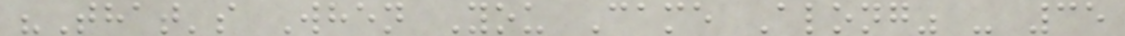"That's When You Came Along" - 35
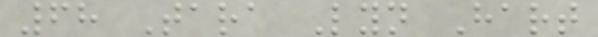68 Tara Lyn Hart
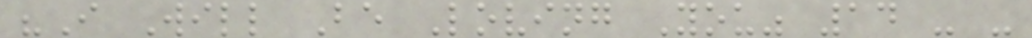"I Will Be Loving You" 14 - -
